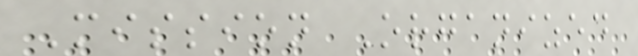Mission Organized
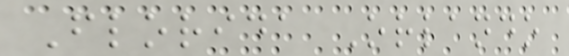Florida Orlando
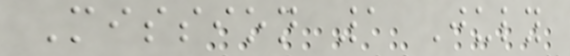Mission 1 July
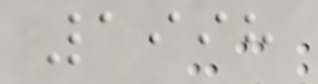1998
